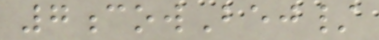7cowBej/
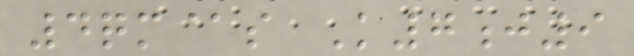4qm@s K7j9
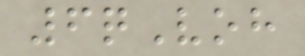6qVoh
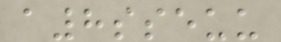a8sseuu
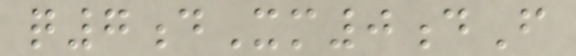q7dXm0dF
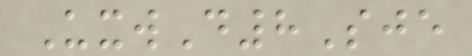UxwD8Sje
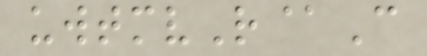uwtmvR@C
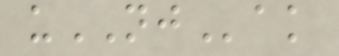uNJak
